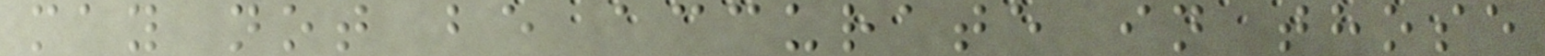may not be accurate in those
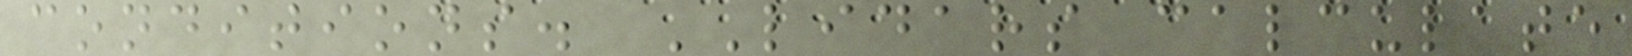conditions. LIDARS calculate
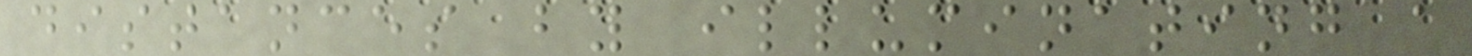distances by illuminating a
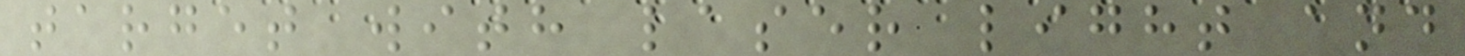target with laser light and
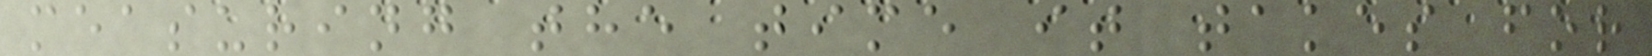measuring the time it takes for
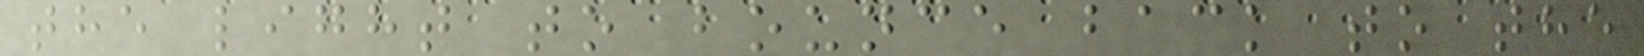the light to bounce back to the
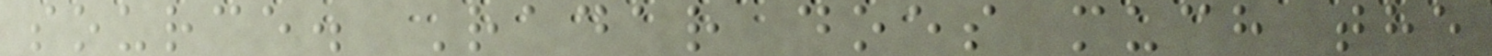source. Radar does much the
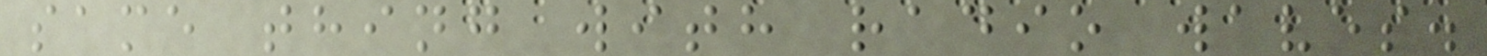same thing with radio waves.
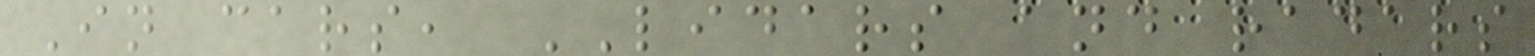In cars, LIDARS and radars
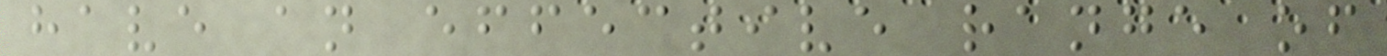have an effective range of
